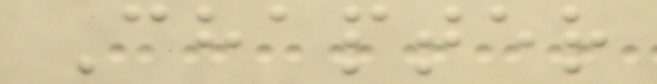Chapter
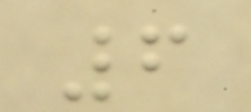6
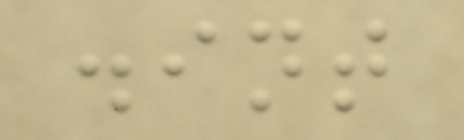.int
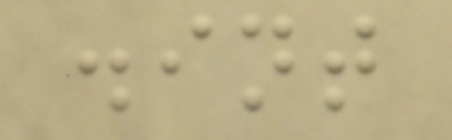.int
